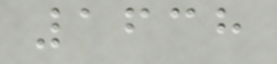1638
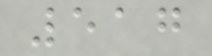517
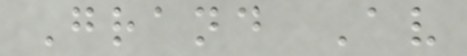Grand Av
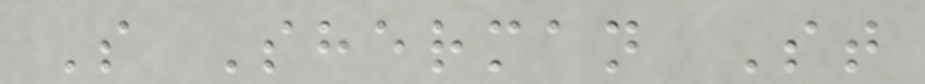S Sherman St
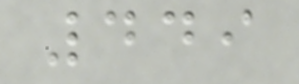449
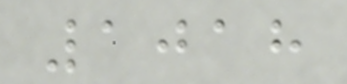1018
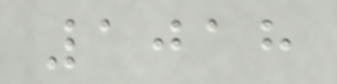1018
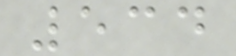534
